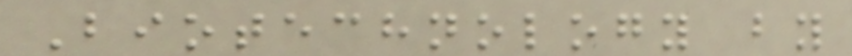Biotechnology by
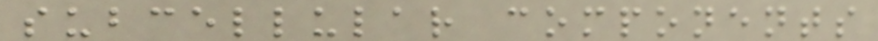subcellular components
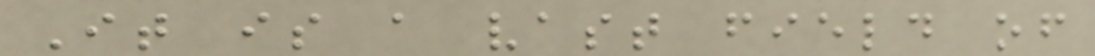It is a vast field of
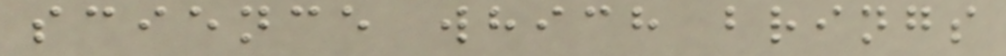science which brings
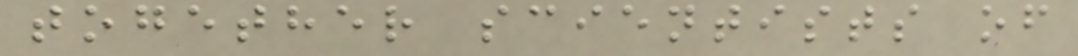together scientists of
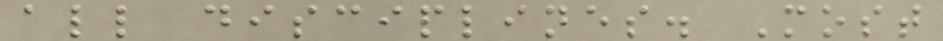all disciplines. Most
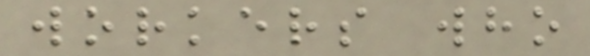workers who
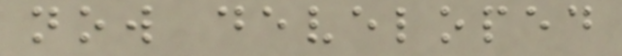now developed
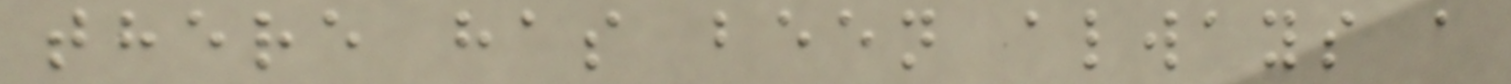there has been always a
